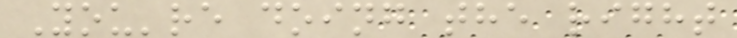You're doing the right
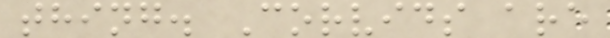thing. Corvids are
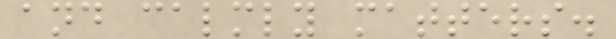and calmly matters.
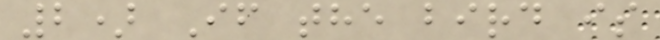2) If the bird is
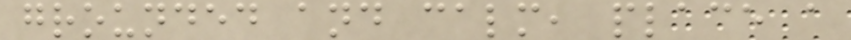grounded and calm, place a
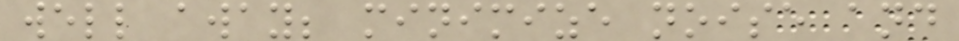well away; minimize noise and
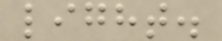light.
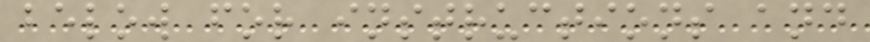below for instructions and
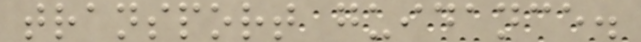transport guidance.
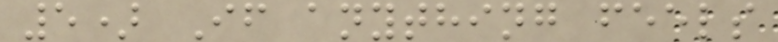5) If anything feels
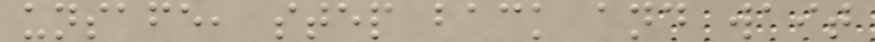unsafe, step back and wait
